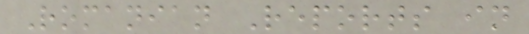Romanian Reports in
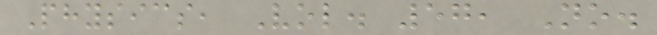Physics, Vol. 57, No.
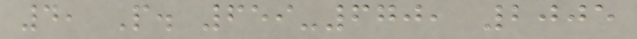4, P. 659-670, 2005
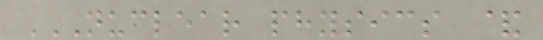NUCLEAR PHYSICS &
